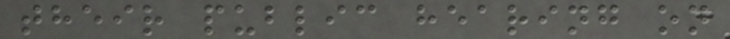their public hearing on
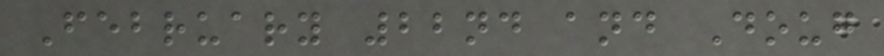February 22nd and Doug
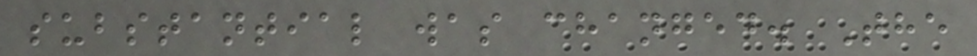substantial was changed. The
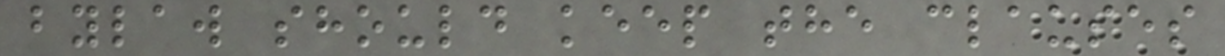bylaw should keep the clauses
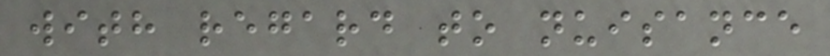with regard to nuisance
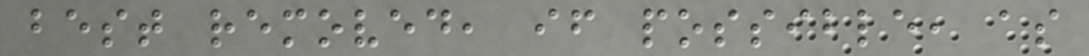best removed, if possible, as
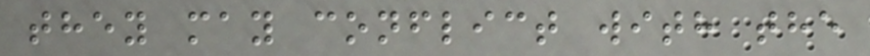they may conflict with the
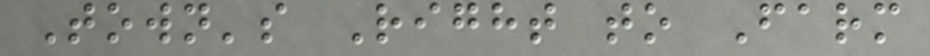Town's Right to Farm
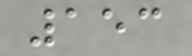153
